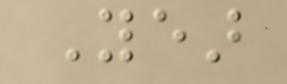Year
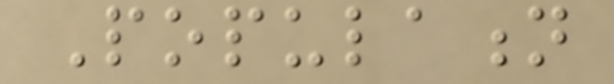Population
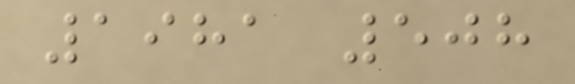1981 508
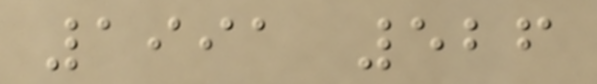1991 526
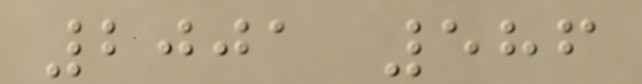2001 586
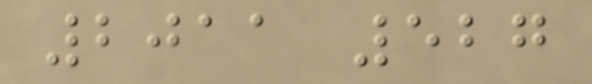2011 527
